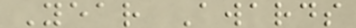Year Awards
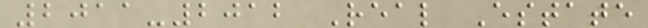2011-2012 Real Estate
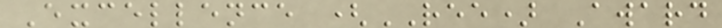Excellence (REE) Award
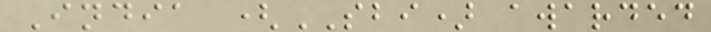India (SBI) awarded
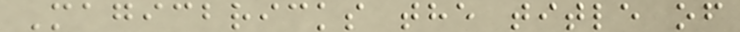Magicbricks the title of
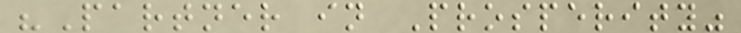"Partner in Prosperity"
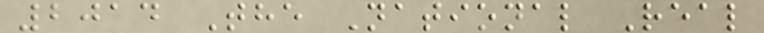2014 The National Real
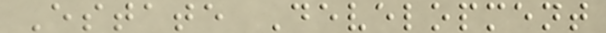Estate Development
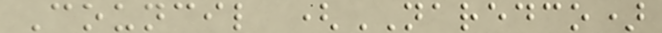Council (NAREDCO)
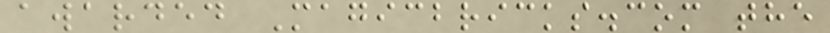awarded Magicbricks.com the
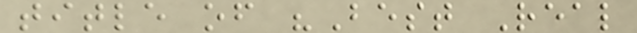title of "Best Real
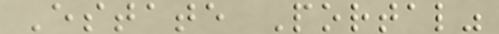Estate Portal"
